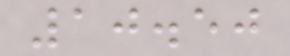10.50
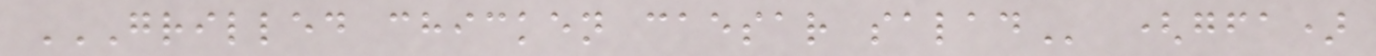GRILLED CHICKEN CAESAR SALAD (gfa)
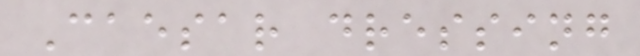Caesar dressing
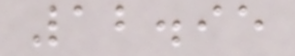12.95
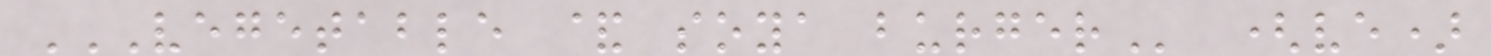VEGETABLE & SOYA BURGER (ve)
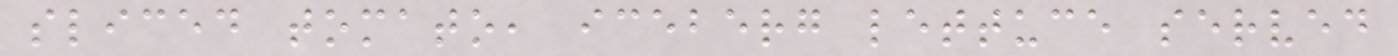sliced tomato, iceberg lettuce served
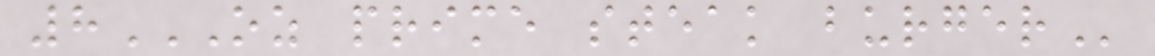8OZ PRIME STEAK BURGER
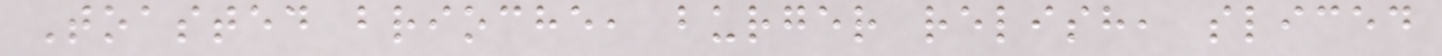Toasted brioche, burger relish, sliced
